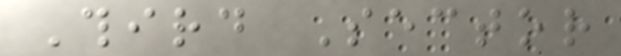Third Sector
